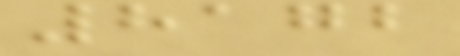8172
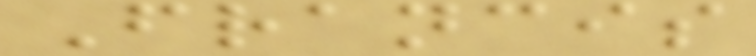Francis
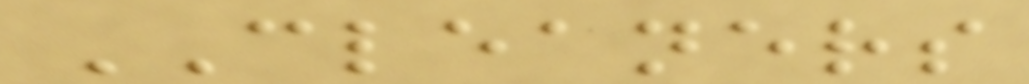CLEANERS
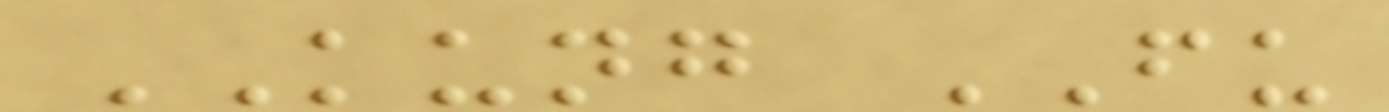KUNG FU
